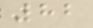82
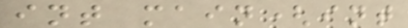int main(int
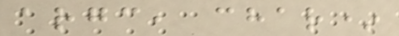argc, char*
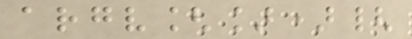argv[]){
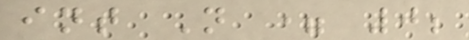int N = 0;
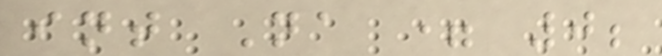int Na = 0;
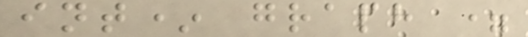int* graph =
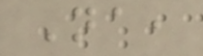Na,
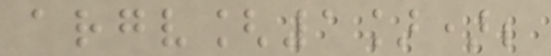argv[1]);
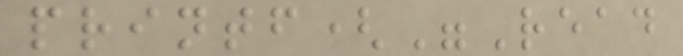printf("Read
